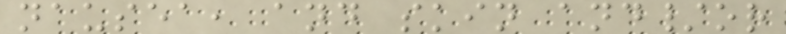nausea, and skin and/or
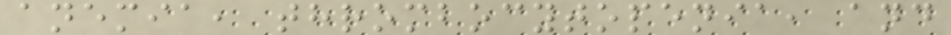anemia, thrombocytopenia, and
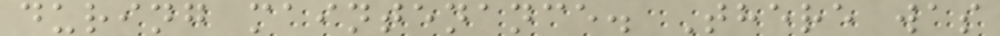during maintenance. There was
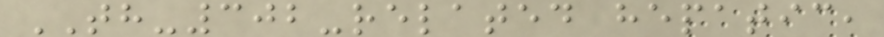TH-302-related hepatic,
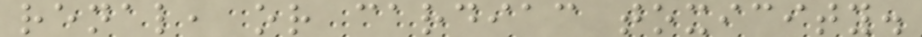renal, or cardiac toxicity.
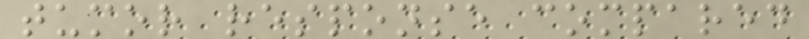tumor response compared
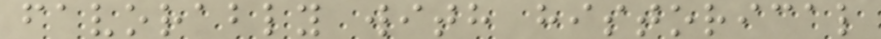favorably with historical
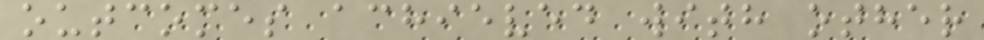outcomes achieved with other
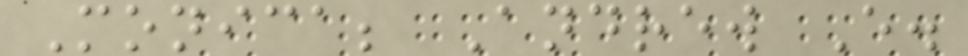Monica; Andrew E.
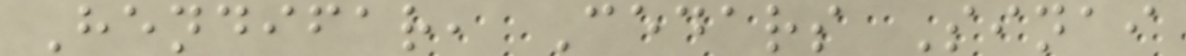Hendifar, Cedars Sinai
